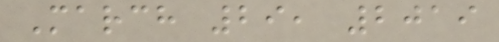March 29, 2019
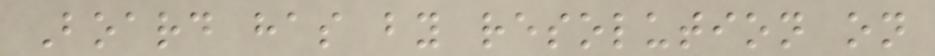Board has by resolution on
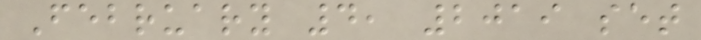February 4, 2019 set
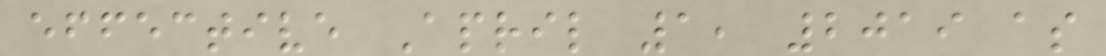effective April 1, 2019 as
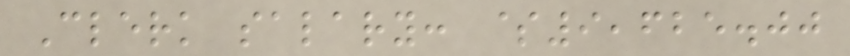Clerk salary: $9,625.00
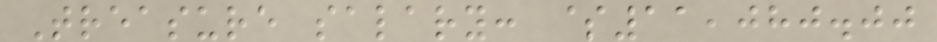Treasure salary: $11,080.00
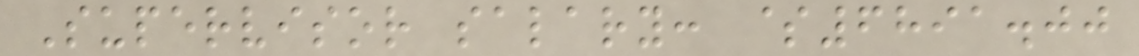Supervisor salary: $6891.00
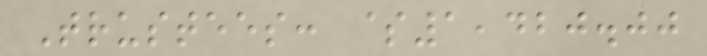Trustees: $1,420.00
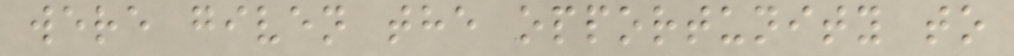were given the opportunity to
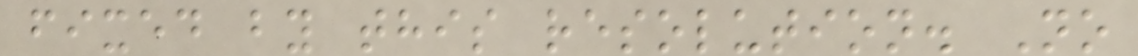fixed by this resolution. No
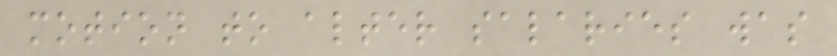motion to alter salaries was
